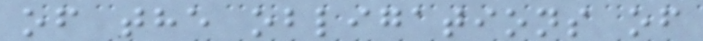of the obligations of
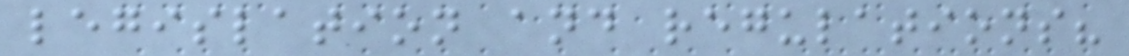legislation and regulations?
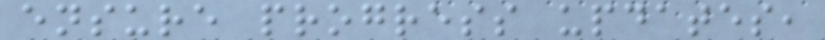ensure progress updates,
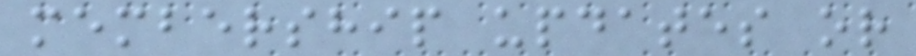membership updates or
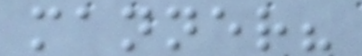manner?
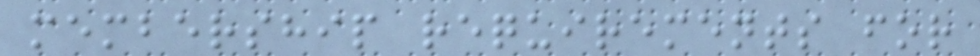membership requirements for
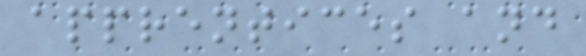apprentices and
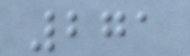271
